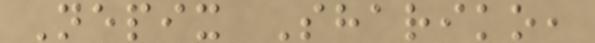Nepix Shariko,
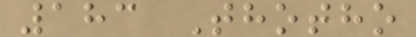183 Thotho
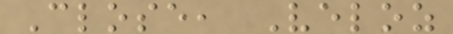Close, Veloz
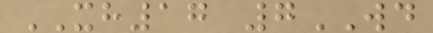XH17 7WD
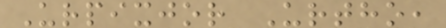Urpixjor Urtho,
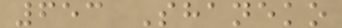653 Shaneko
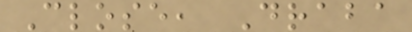Close, Draba
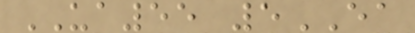UA55 5EA
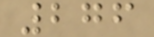276
